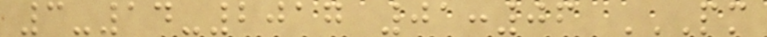3-14-2017 01:06 PM
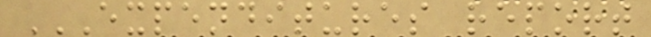EXPENDITURES REPORT
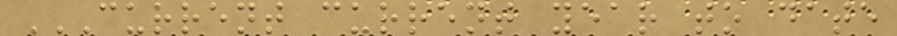CURRENT CURRENT YEAR TO DATE
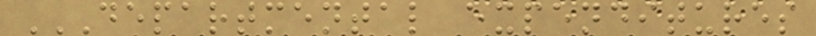DEPARTMENTAL EXPENDITURES
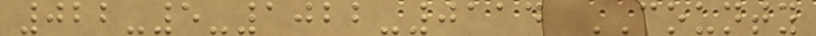022-5-1022-0114 COUNTY
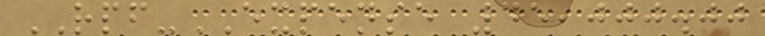RPF-EXPENSE 45,000.00
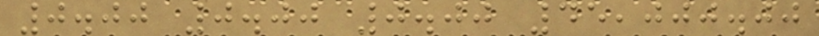0.00 0.00 0.00 45,000.00
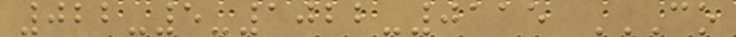022-5-1022-0115 CO
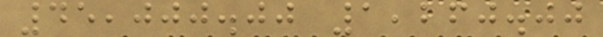45,000.00 1,260.00
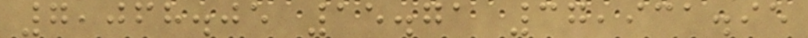7,068.05 15.71 37,931.95
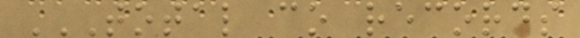TOTAL CO RECORDS
